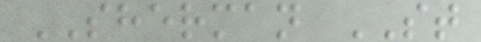SHERMAN ST
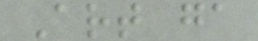Art ga
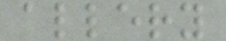allery
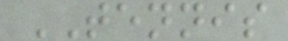TENNIS
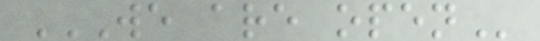WE ARE OPEN
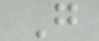G
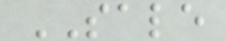SALE
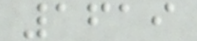1619
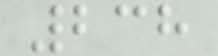238
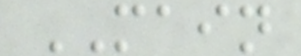MAIN
